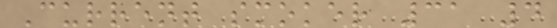Current smoker 31 4
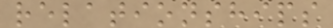relationships
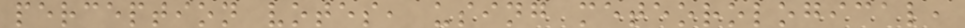perception votes, using meteorological,
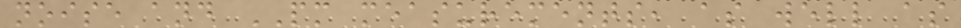noise and PM measurements, as well as
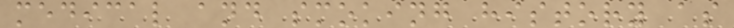medical and smoking history as
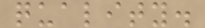quality.
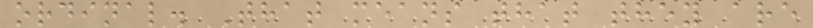ordinal. That means that they are
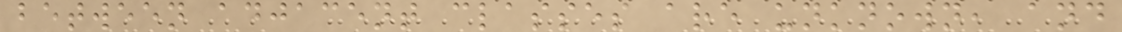between adjacent classes are unknown, and
